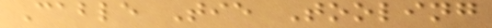Cable Tie Tooling
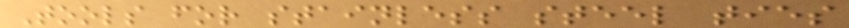Tools for stainless steel ties
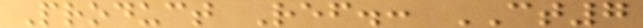Product Ref.: CT7
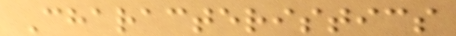Characteristics
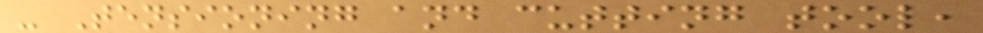- Tensioning and cutting tool,
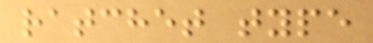ratchet type
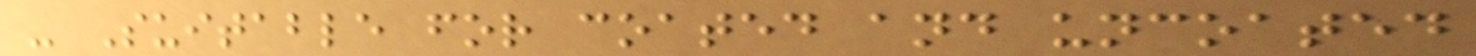- Suitable for coated and uncoated
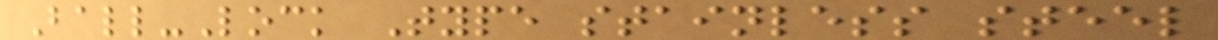Ball-Lock Type stainless steel
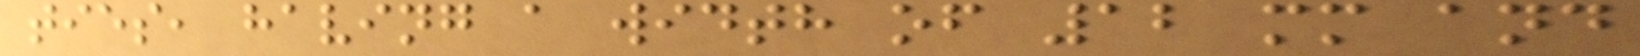ties, having a width of 12 mm and
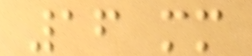16 mm
